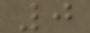0
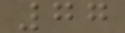77
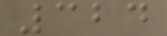324
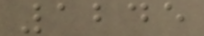1245
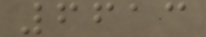6613
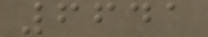6641
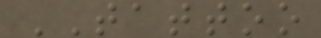TATTOO
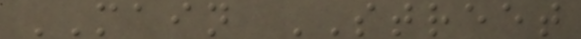MAIN STREET
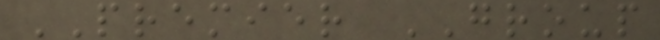PREMIER GROUP
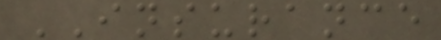INSURANCE
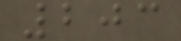203
